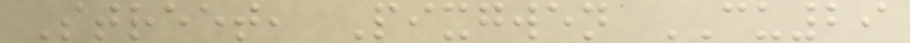Street, Pixgwen CU29
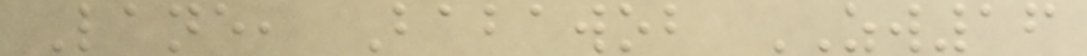Lane, Babawob ZW16
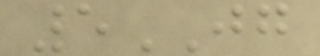5JG
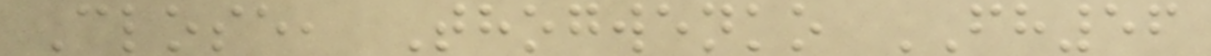Close, Thogwenko FH56
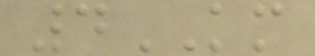4KM
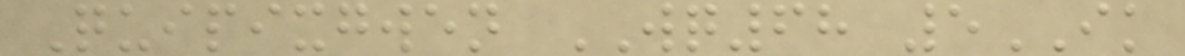Quipixgwen WQ68 5IK
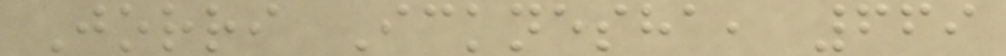Jorri Icknesha, 669
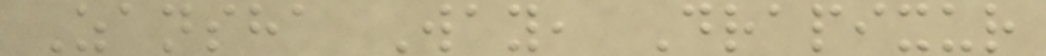Zansha Way, Drapixur
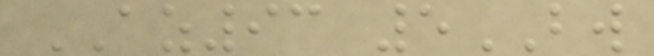AZ93 5BW
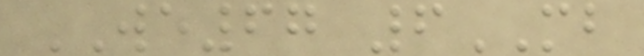WE67 6MB
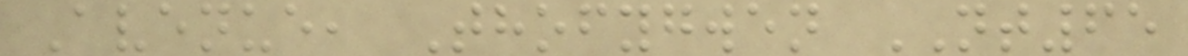Avenue, Thofygwen NT65
